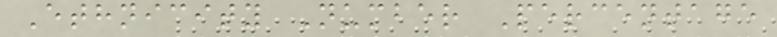Ethnicity Number Percentage
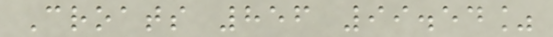Croats 856 99.54%
